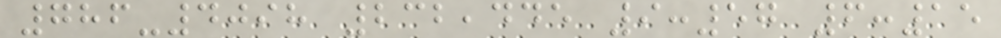786-4098 232,445 9:57 6:15
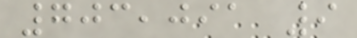703,091 9
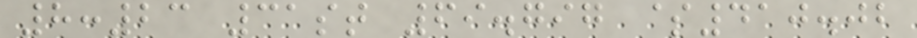8:23 31st 69.797 $410.02
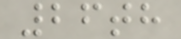26th
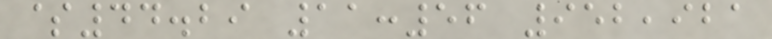$44.29 11:56 952,921
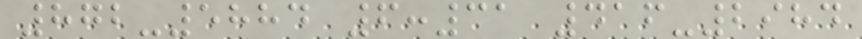872-5884 6:31 416-2984
